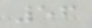56
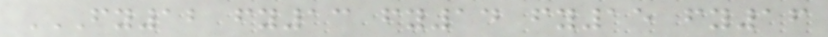FY12 FY13 FY14 FY15 FY16
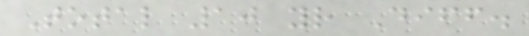Total 10 yr Diff.
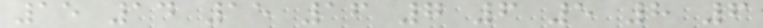15 14 15 16 7 6 5 8 6
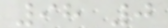98 0
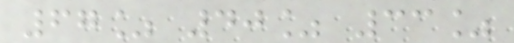67% 40% 33%
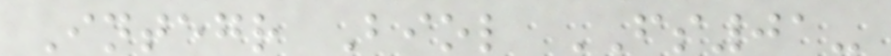Integr Biol FS01-
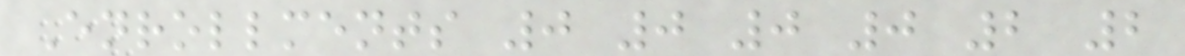Enrollments 0 0 0 0 2 2
